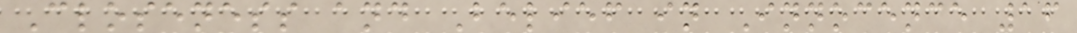Closeness and Belief in Innocence 16
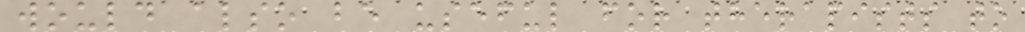would also be useful for therapists to
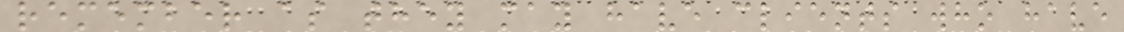remember as they may have clients who have
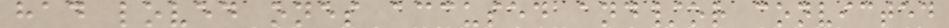had loved ones accused and/or convicted
